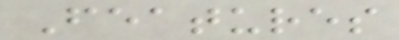Features
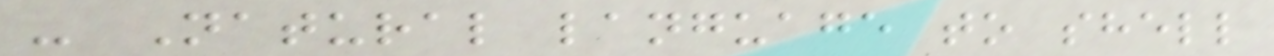- Natural language to shell
